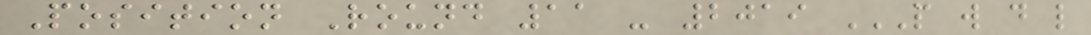Position Round 11 - 2019 P W D L
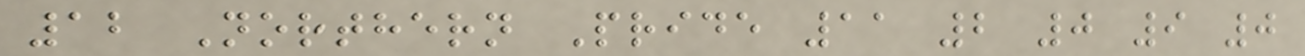12 Northern Pride 11 2 0 9 0
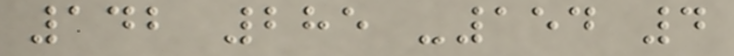142 285 -154 4
